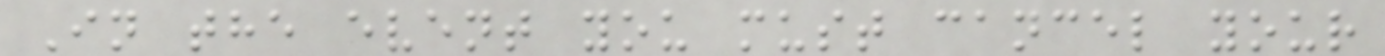In the event you must cancel your
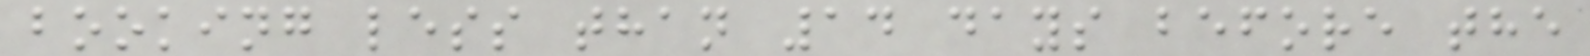booking less than 14 days before the
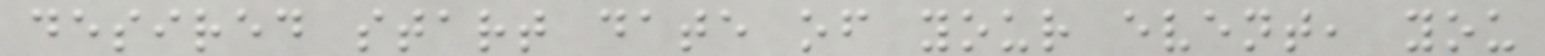desired start date of your event, you
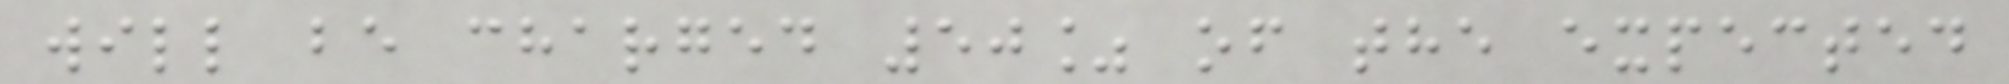will be charged 50% of the expected
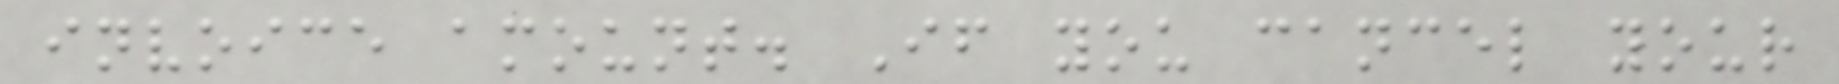invoice amount. If you cancel your
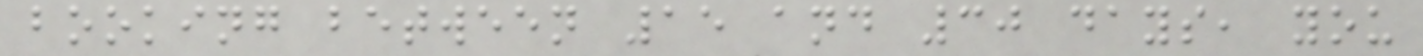booking between 15 and 30 days, you
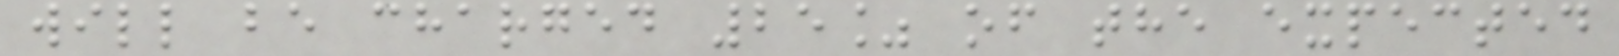will be charged 25% of the expected
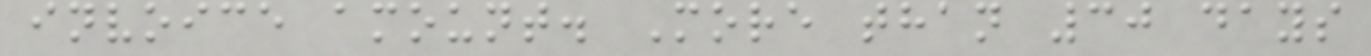invoice amount. More than 30 days
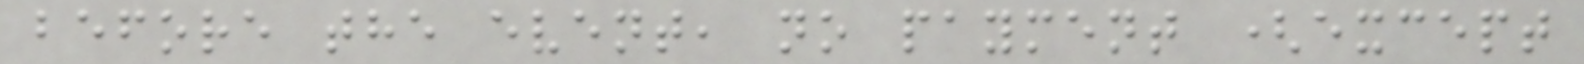before the event, no payment (except
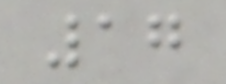17
